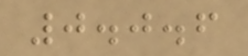0.0.6
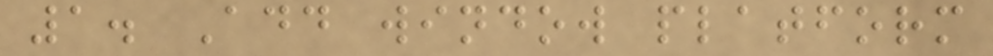1. Add window platform
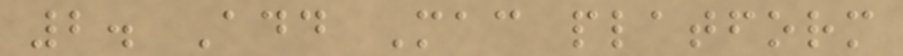2. Add Mac platform
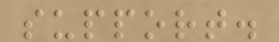support.
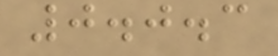0.0.3
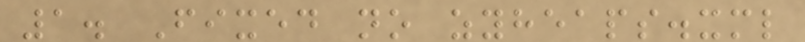1. Fixed no zyheaps.xml
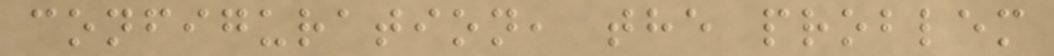configuration, the problem
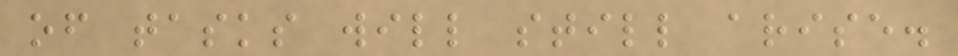of tasks will still arise.
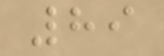89
